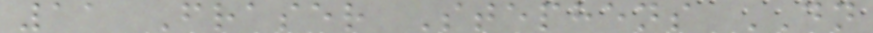11 Fraser Stephens DN
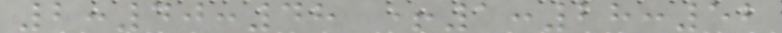2:40:48 +1:28:52
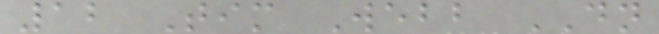12 Tim Webb DN
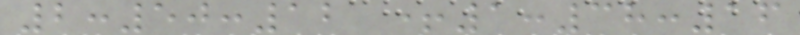2:50:12 +1:38:16
